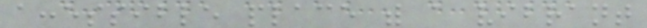accessible place with a vibrant
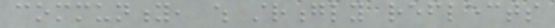community, which strongly reflects
